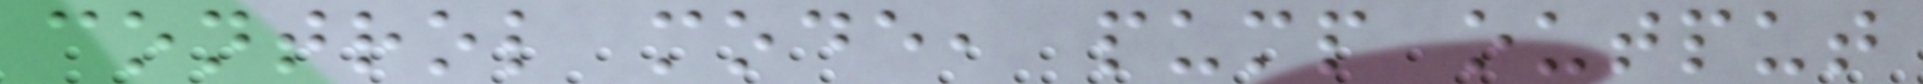control mode, pump output
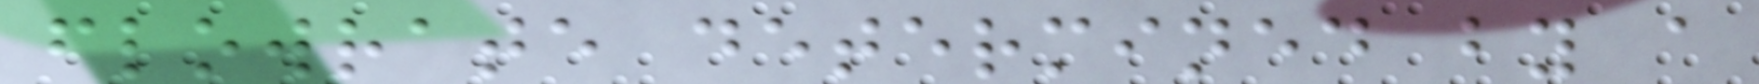flowrate determined by a
